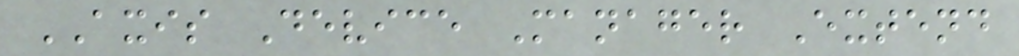AXIS Device Manager Extend
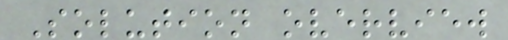Solution overview
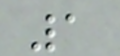1
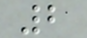2
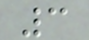3
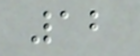12
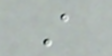A
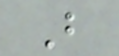B
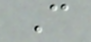C
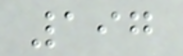197
